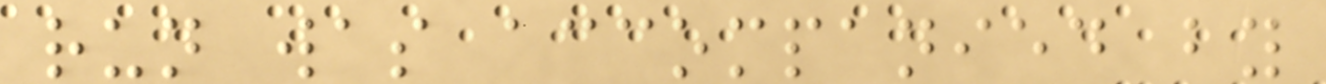run was accompanied by
